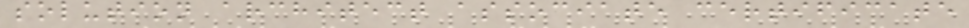solution architect associate certificate
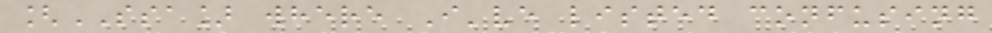[SSA] where I've listed confusing
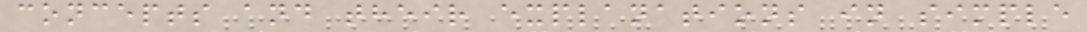concepts and their explanations in simple
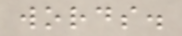words.
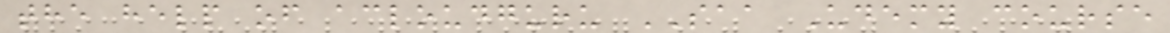the help of acloudguru SAA Udemy course
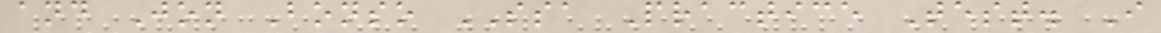and Jon Bonso SSA Practice Test. I
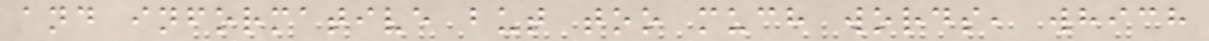and informative but too much words, which
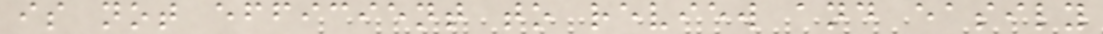is not efficient to review and easily
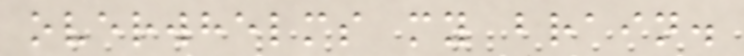overwhelms my brain.
